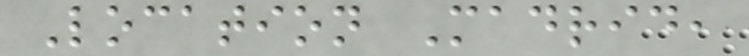Location Madrid,
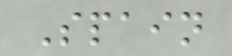Spain
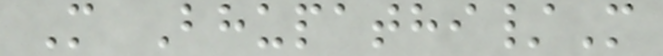M Bhupathi/M
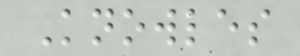Knowles
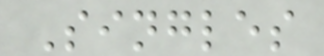Singles
